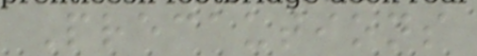Precautions
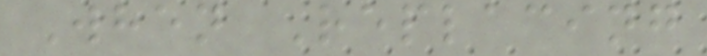When Replacing
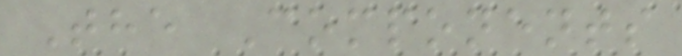The Components
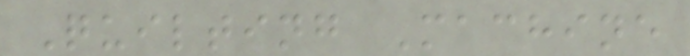Quilting Machine
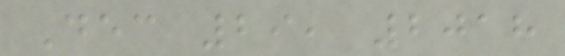Dec 29, 2018
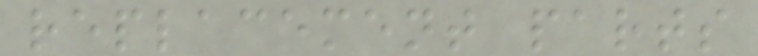replacement parts
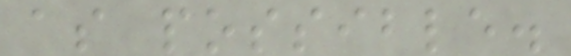as possible.
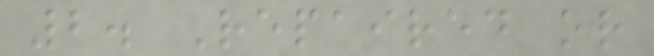2. Repaired or
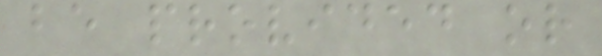be provided or
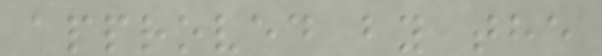approved by the
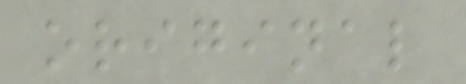original
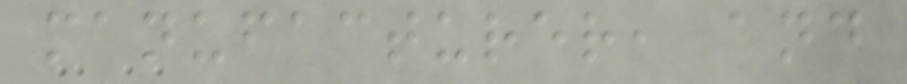manufacturer, and
